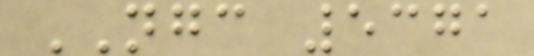NGC 5371
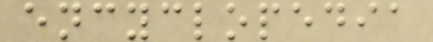encyclopedia
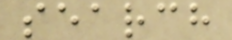search
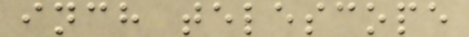inch telescope
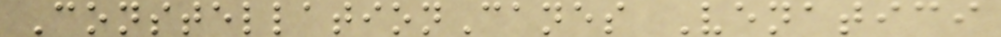ConstellationCanes Venatici
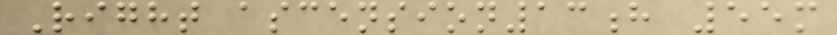Right ascension13h 55m
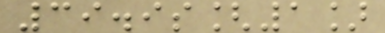39.9s[1]
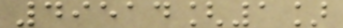49514[1]
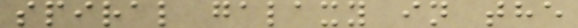spiral galaxy in the
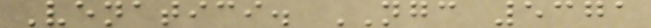Venatici. NGC 5371
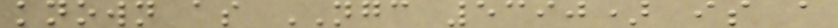known as NGC 5390) is a
